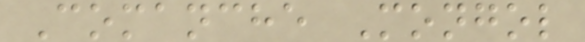Comanche Mongol
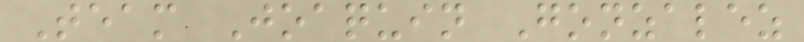Team Joaquin Gonzalez
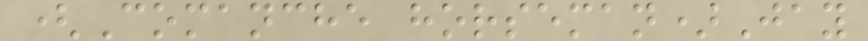(Comanche horseman)Jay
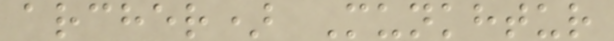archer) Munkhtur
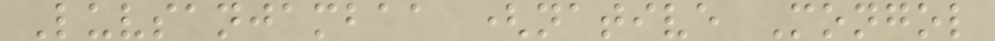Luvsanjambaa (native Mongol
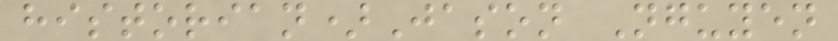historian)Jason Nguyen
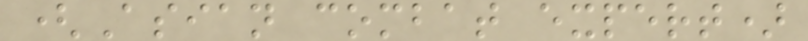(Asian combat expert)
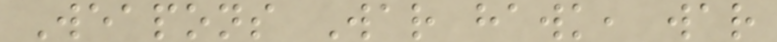Weapons War hawk, war
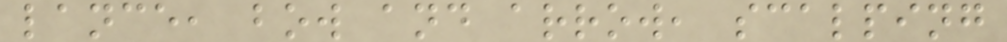lance, bow and arrow, scalping
